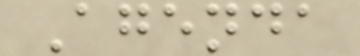Agenda
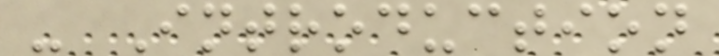- Introduction
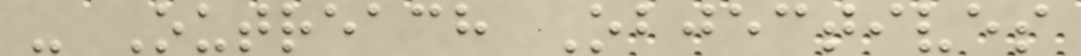- Outreach Objectives
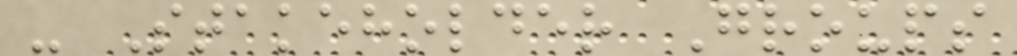- Stakeholder Groups
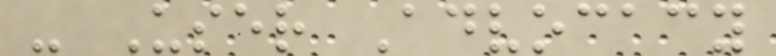- User Advocacy
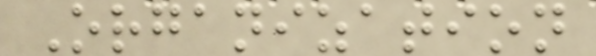Organization
